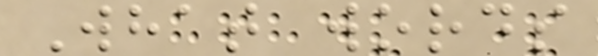What words
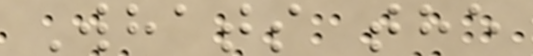Whats the
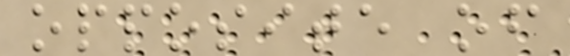opposite of
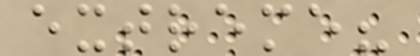extreme?
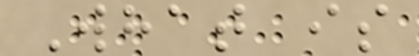What is
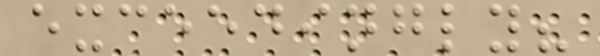exceedingly?
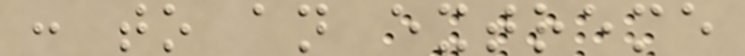: to an extreme
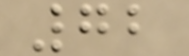72
